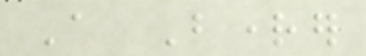A Brighter
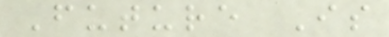Future Is
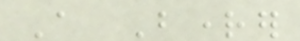A Brighter
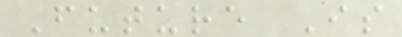Future Is
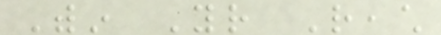Within Your Reach
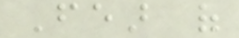Fear of
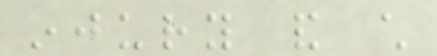injury and child
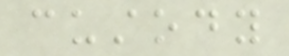custody
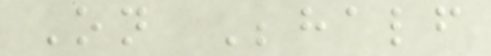On Behalf
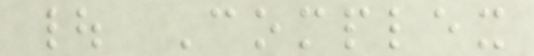| Complex
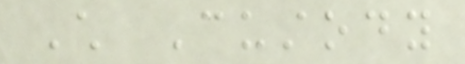Child Custody
